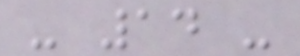- 14 -
